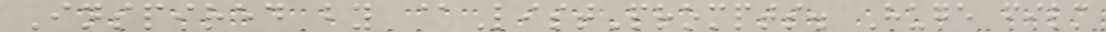Inspired by @ListPrompts. Huge film
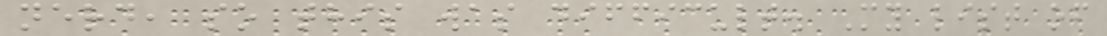nerd, so this was difficult. My list of
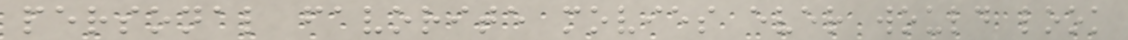personal favorite movies ever would look
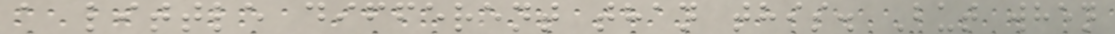a little different than this. But when
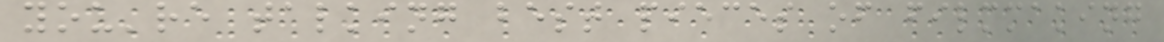you're talking best pieces of filmmaking
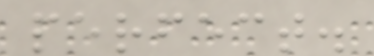perfect.
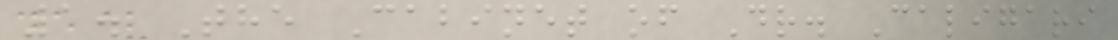1. The Cabinet of Dr. Caligari
